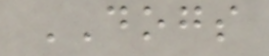DOGS
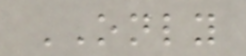ONLY
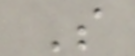S
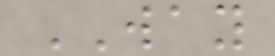WAY
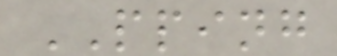PPING
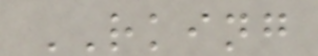RKING
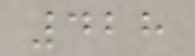428
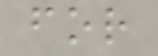for
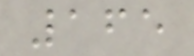165
